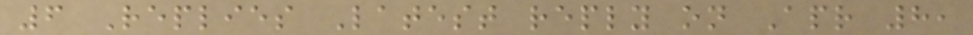6 Replies Latest reply on Apr 8,
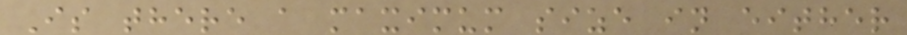Is there a maximum size in either
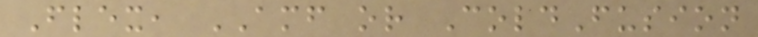Flex, AMF or ColdFusion
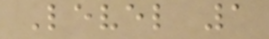Level 1
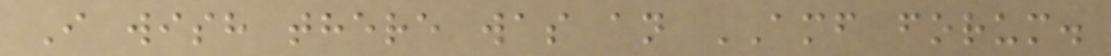I wish there was an AMF forum.
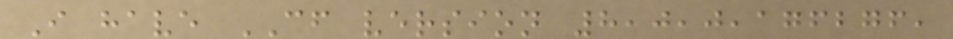I have CF version 8,0,0,176276,
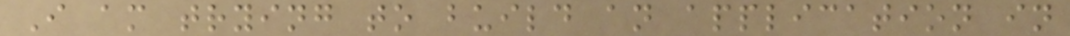I am trying to build an application in
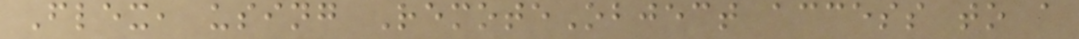Flex, using RemoteObject access to a
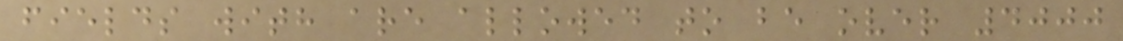fields with are allowed to be over 4000
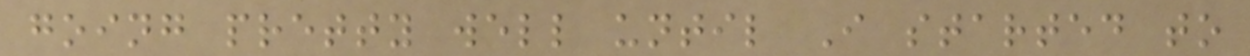going pretty well until I started to
